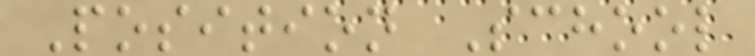Position School
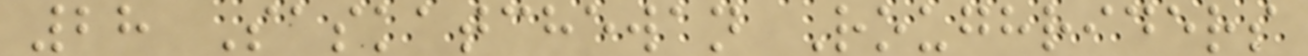28 Saskatchewan Roughriders
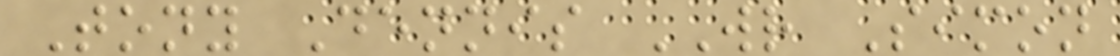Tony Dennis WR Simon
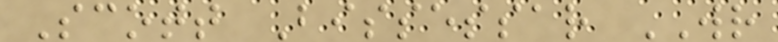Scott Bissessar WR
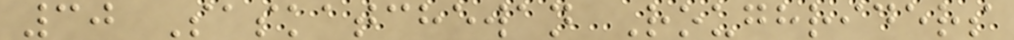30 Saskatchewan Roughriders
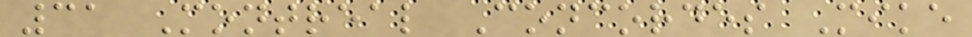31 Montreal Concordes Mike
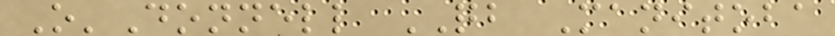O'Donnell QB Manitoba
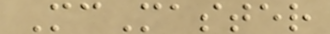McMaster
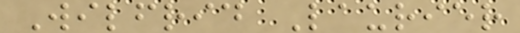Wilfrid Laurier
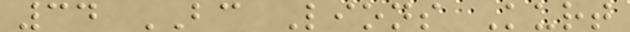34 BC Lions Kurt
